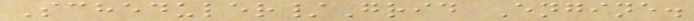Scheduler/Grid Engine.
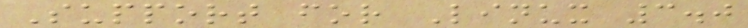Support for Linux 3.0
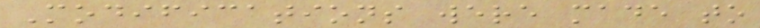Modifications were made to
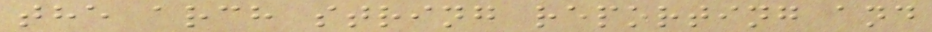the arch string reporting and
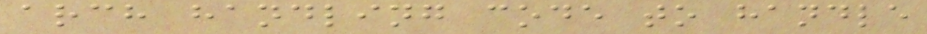arch handling code to handle
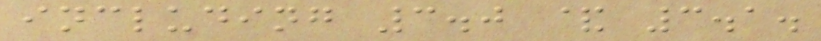including 3.0 & 3.1.
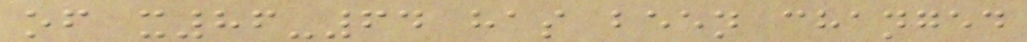of x86-64 has been changed
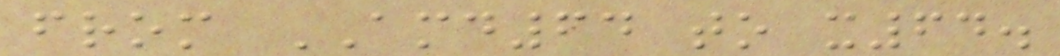from AMD64 to x64.
